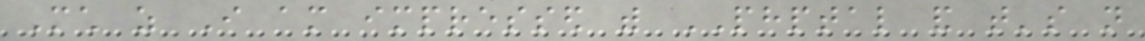Much as I am impressed with PHPTAL and that's not
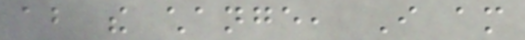about the change, I am
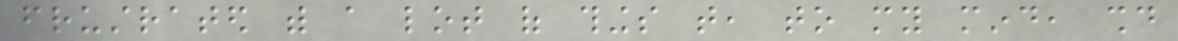frustrated with a lot of things that, to my mind, should
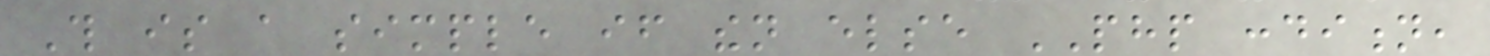This is a simple if then else PHP condition,
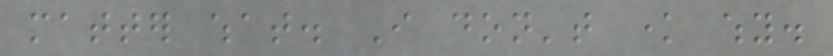matter what. I don't know why.
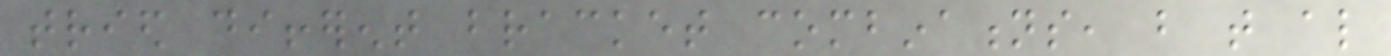tried different bracket combinations, but that also
